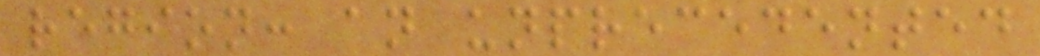region: an unprecedented
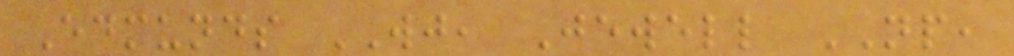Edmunds WJ, Jewell NP,
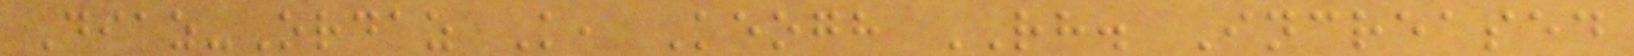Diaz-Ordaz K, Keogh RH. Increased
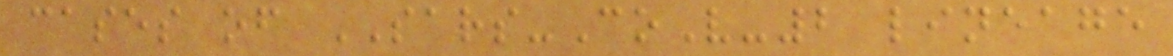cases of SARS-CoV-2 lineage
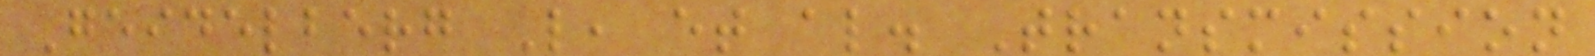Geidelberg L, et al. Transmission
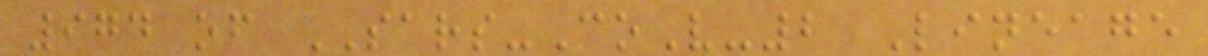974 of SARS-CoV-2 Lineage
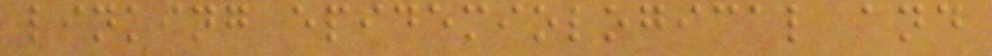linking epidemiological and
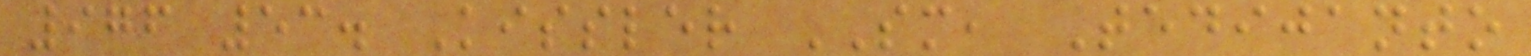976 53. Kissler SM, Tedijanto
